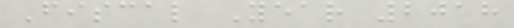Fiscal Year 2018
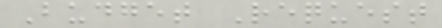Budget Request
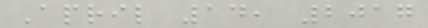April 14, 2017
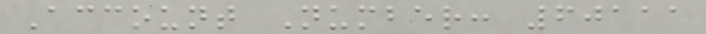Account Number: 60111
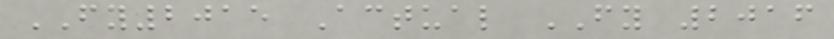FY2015 Actual FY 2016
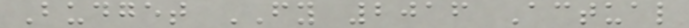Budget FY 2016 Actual
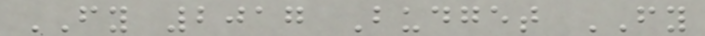FY 2017 Budget FY
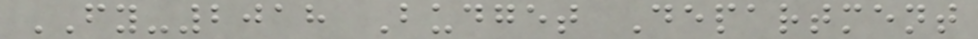FY-2018 Budget Department
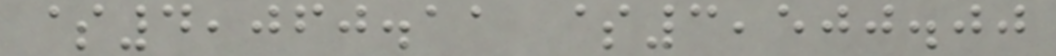$4,060.11 $3,500.00
